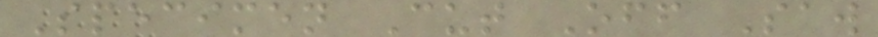Specimen Cut Off Saw
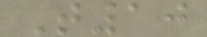T10
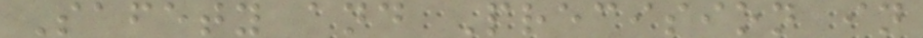Safety and Precision in
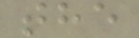the
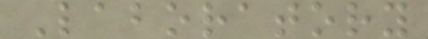Laboratory
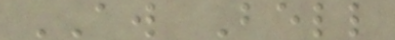AW Bell
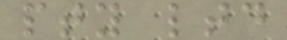pty ltd
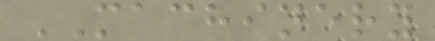MACHINERY
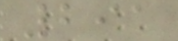291
